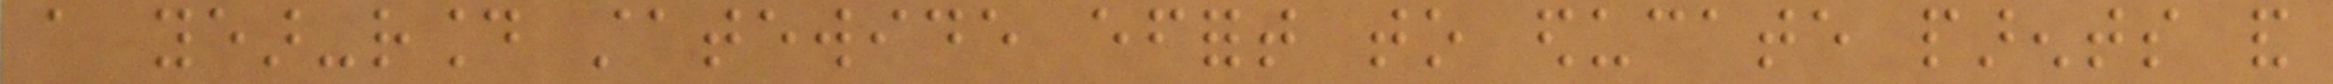a year-round statewide effort to educate parents and
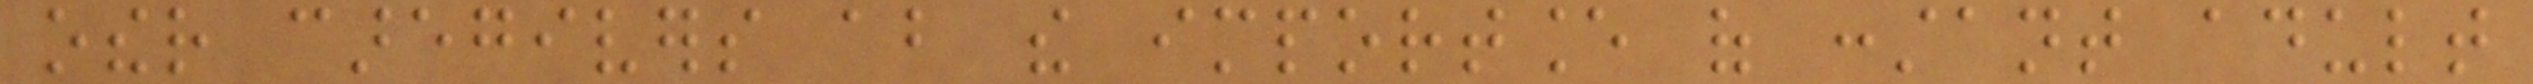other caregivers about the importance of constant adult
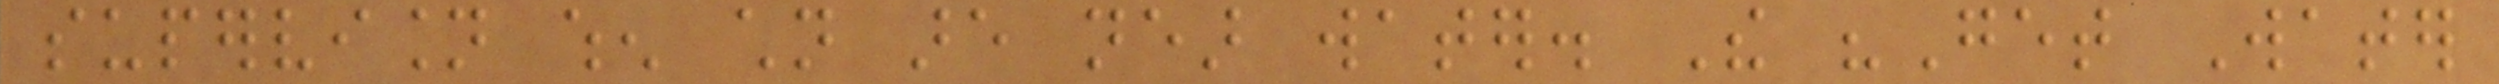supervision when children are near water. The "Get Water
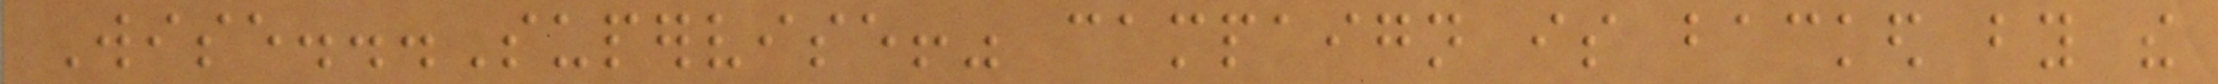Wise...Supervise!" campaign is backed by the
